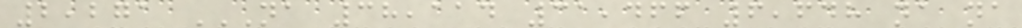2,271 NA 38,114 31,466 6,648 NA NA
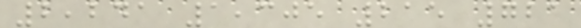2,241 1,305 215 721
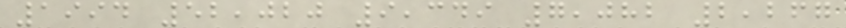1994 52,020 9,349 7,082 2,267
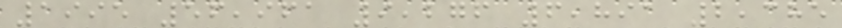1995 56,961 9,276 6,891 2,385
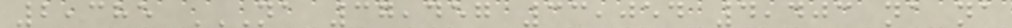2,385 NA 37,457 33,054 4,403 NA NA
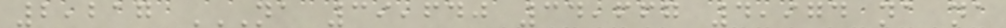2,217 NA 39,640 34,667 4,974 NA NA
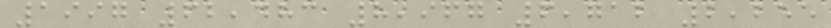1997 62,483 8,967 6,712 2,255
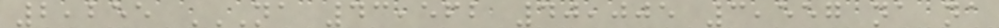2,255 NA 43,562 40,005 3,557 NA NA
